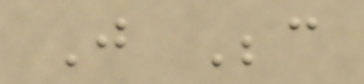Just Because
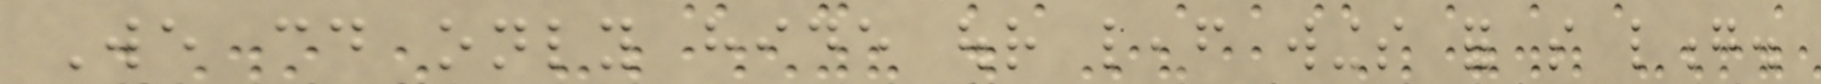We could only hide our leaf wings for so long.
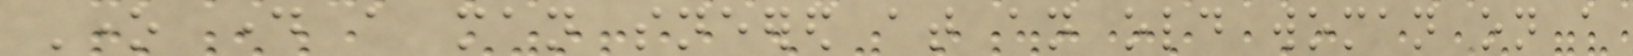One day a man sneered at an old woman on a
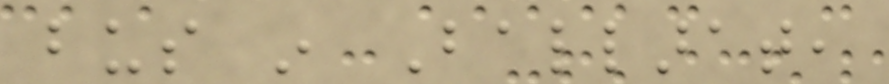bus in Ballarat,
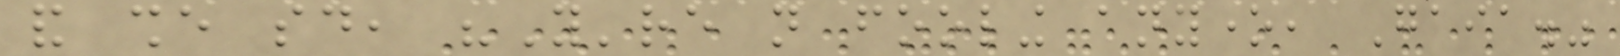and she said, "You're not fooling anyone, Gaia."
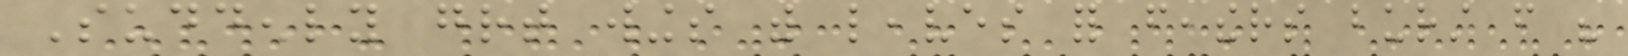Suddenly great wings with leaves for feathers burst from his
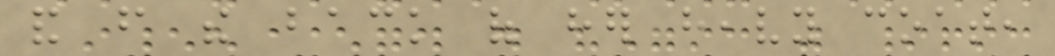and from the back of her heavy coat,
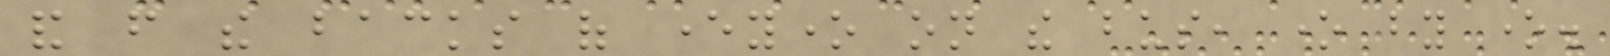and from the backs of everyone on the bus, one by one.
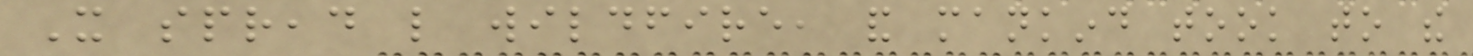It spread like wildfire, and mankind took to the
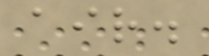air.
